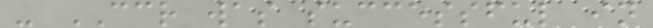- CCR was successful in
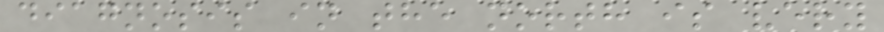diagnosis in the north is very
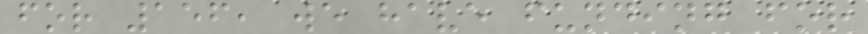for 156, we have funding for
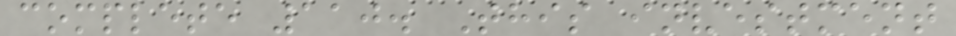complete 110. This investment
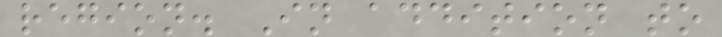region. In addition to
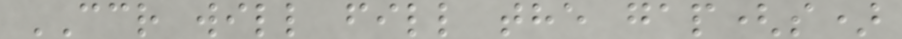CCR will fill the gap(s)
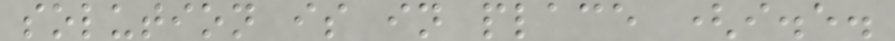solution is in place (i.e.
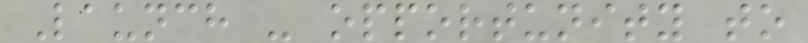Launch - opportunity to
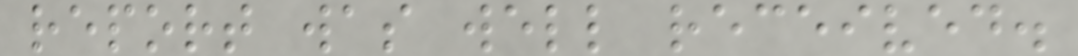report was well received.
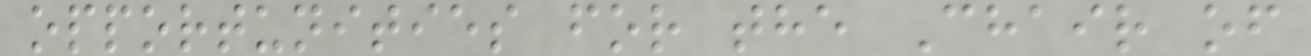opportunities for the Chair of
